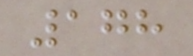178
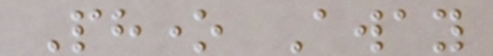Phone Away
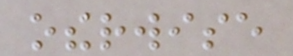otherwise
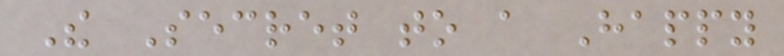The Secret to a Happy
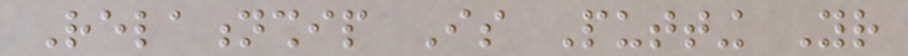Relationship Is Putting Your
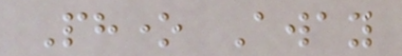Phone Away
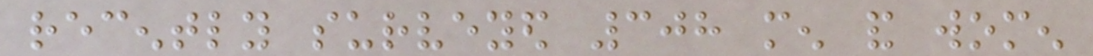recently surveyed 308 men and women
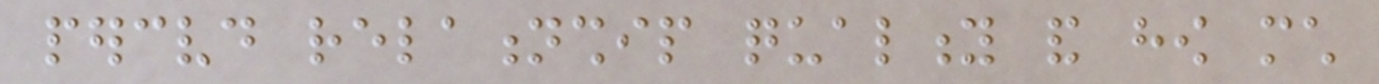perceived relationship quality and how much
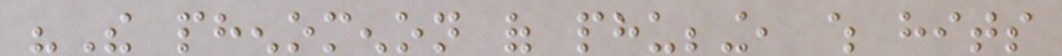"The phenomenon of phubbing, which hits
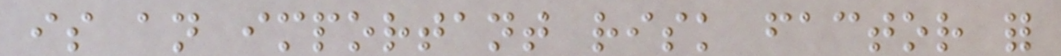is an important risk factor for
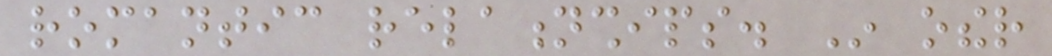romantic relationships. In other
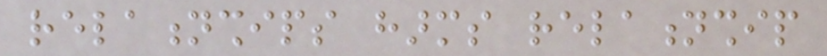relationships harms relationship
